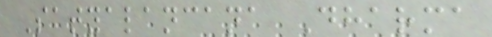Satyalancana Dharma
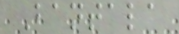Bantala
